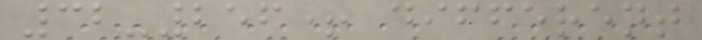32-256+ different
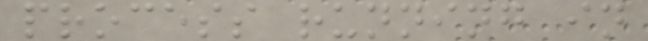process running in
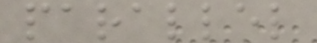parallel
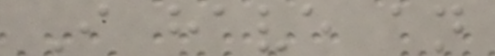I have an
